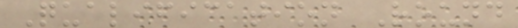Qualification Round
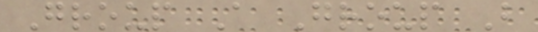Group A Group B
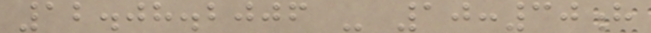12.08.2006 - 10:30h
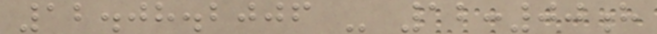12.08.2006 - 12:00h
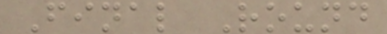Final Round
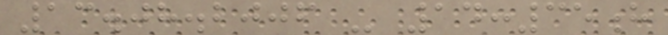13.08.2006 - 14:35h
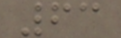63
